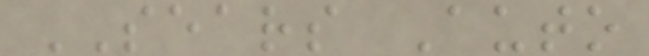SEARS Auto
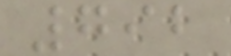792
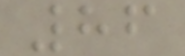86
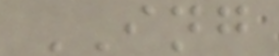ING
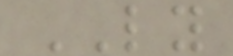LY
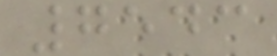7543
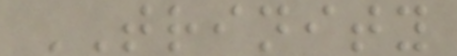TRINITY
